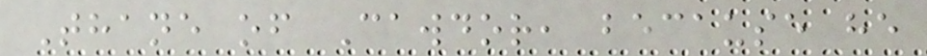Thane of Cawdor, because he
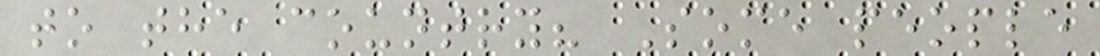to the country? Some people
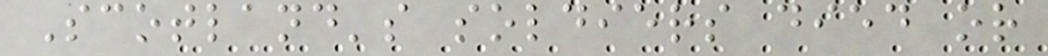Scotland's soldiers died or
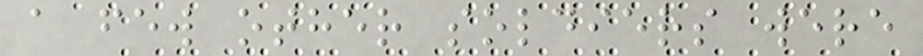a few other soldiers were
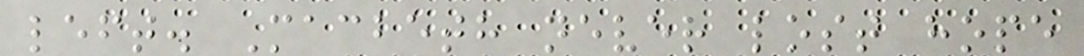left. Macbeth never lost hope
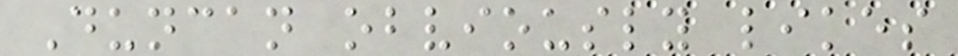Duncan obviously likes
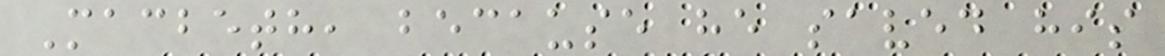Macbeth, because he saved his
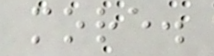more.
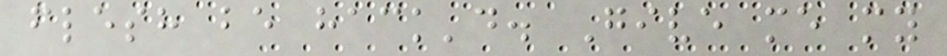flesh be hack'd. Give me my
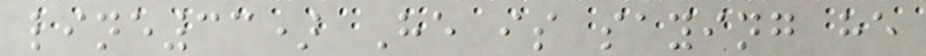line33) He is saying he
